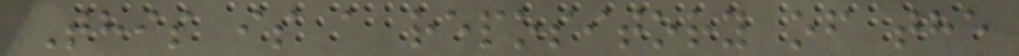This is a repository of the
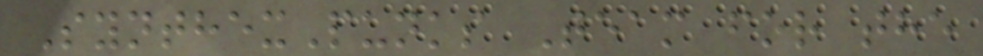SynthexPunks Team for the
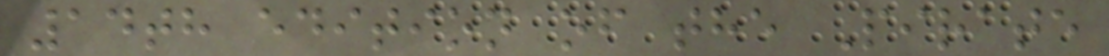14th edition of the Pirate
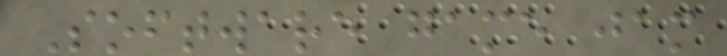Software game jam
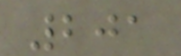201
